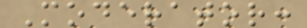Moderator:
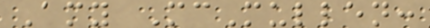Amy McMullen:
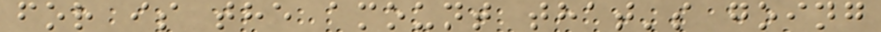for is the amount that's going
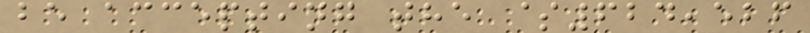be accepting the $624,526
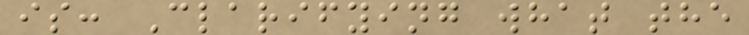is: Clarifying what the
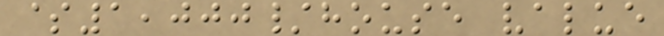$1,000/house value
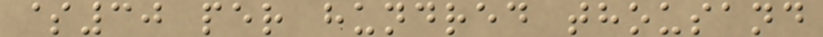$30 per hundred thousand
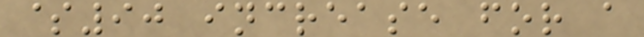$90 increase for a
